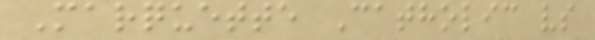Marquette Catholic vs
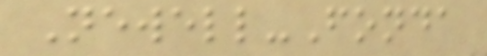Newell-Fonda
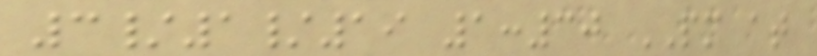3/1/19 1:30 PM at
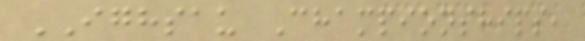IGHSAU Championships,
